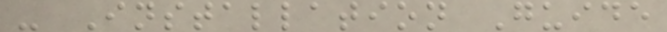- Installation Guide
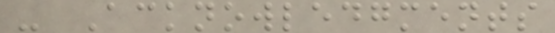- Acknowledgments
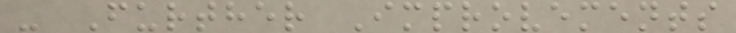- Further Improvements
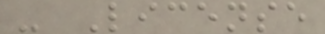- License
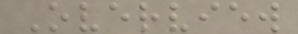Overview
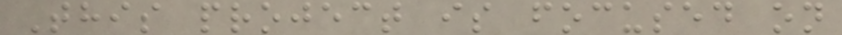This project is focused on
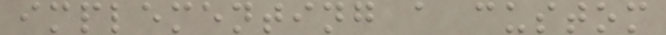implementing a custom
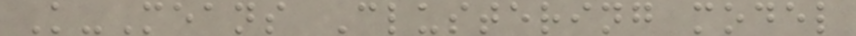K-Means Clustering model
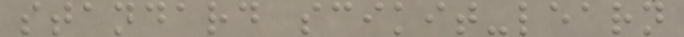standard scikit-learn
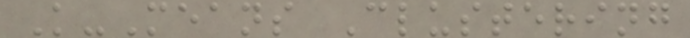K-Means Clustering
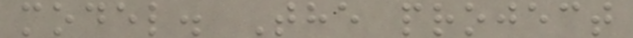model. The project
